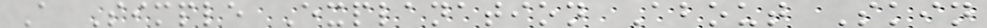A Simple Explanation About Skin
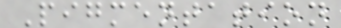Pigmentation
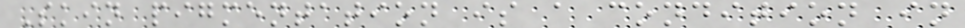Skin pigmentation is a condition in
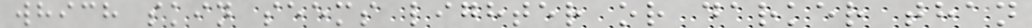which skin seems lighter or darker than
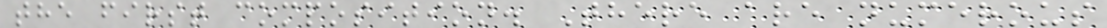the first composition. There are numerous
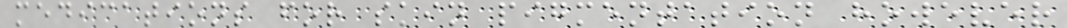medications for skin pigmentation however
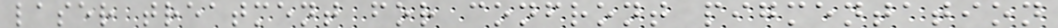laser treatment for confront pigmentation
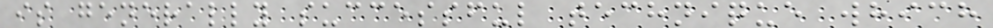is generally successful technique which
